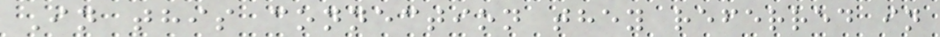In this connection they referred in
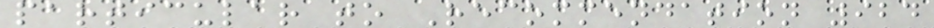particular to Recommendation 924
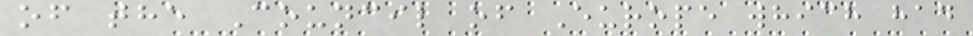of the Council of Europe which had
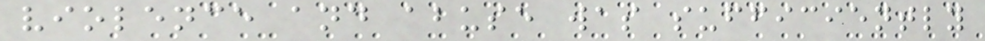violence and abuse was sufficiently
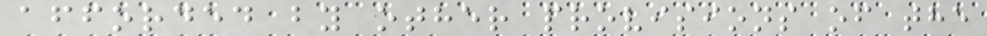afforded by other provisions of the
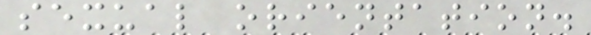sexual orientation.
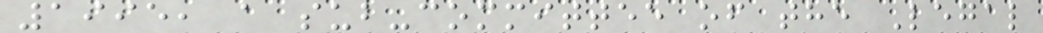1995, a sub-committee of the Legal
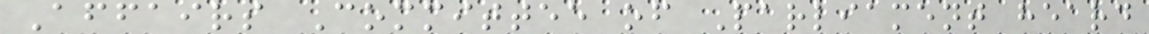Affairs Committee of Parliament heard
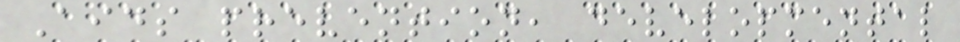Aids prevention, developmental
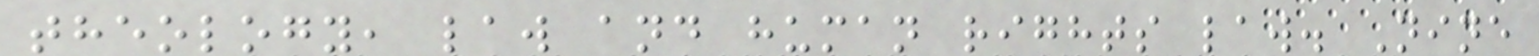theology, law and human rights law. Nine
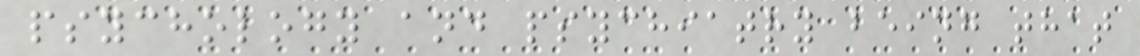psychology and psychiatry being that
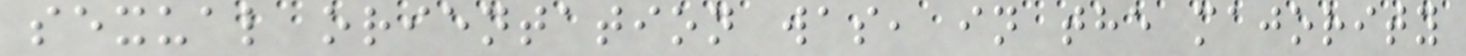sexual orientation was, in the majority
